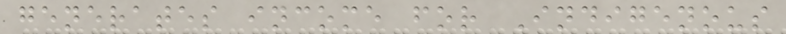generates income for Indigenous
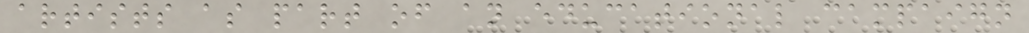artists as part of an educational campaign
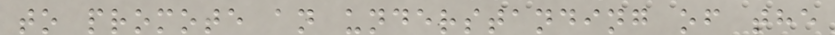to promote an understanding of the
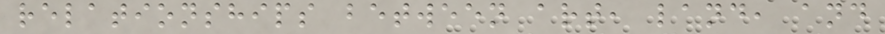relationships between art, land, and
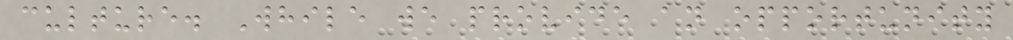culture. While we provide an opportunity
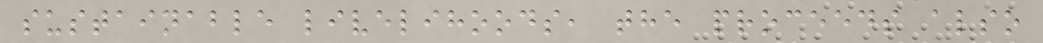sustainable livelihoods, the proceeds also
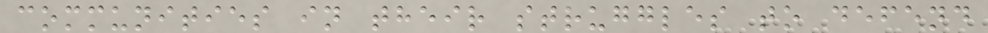communities in their struggles to defend
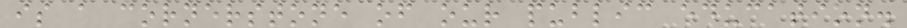is a cornerstone of our public education.
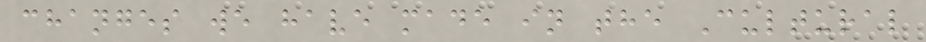changes we have made in the Cultural
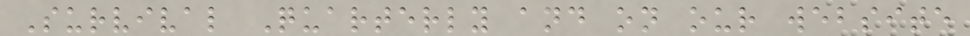Survival Quarterly and on our website
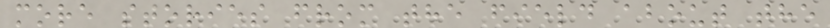more stories from the field about the
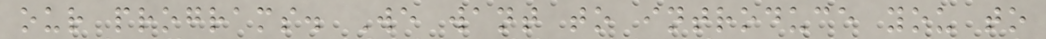our programs. We want to introduce you to
